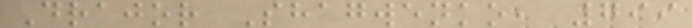Drajor Shagwenko, 799
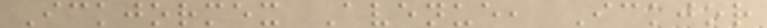Ickjormex Avenue, Ickjor
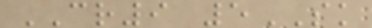CR9 5SK
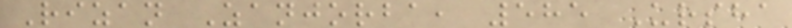Rizan Zanjorba, 585 Ursha
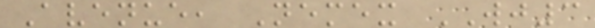Avenue, Nemex WJ3
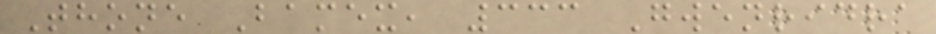Thone Bamex, 333 Gwenridra
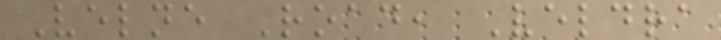Velne Road, Veldra
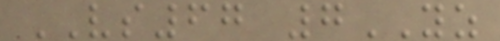VS67 7YZ
